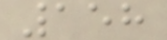158
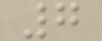7
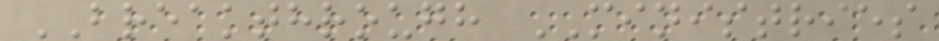BREAKTHROUGH MINISTRIES
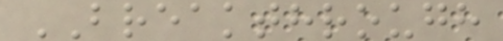BREAKTHROUGH
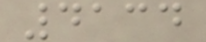4134
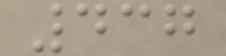437
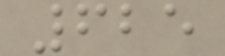625
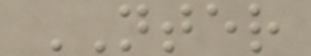NTER
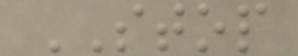STOP
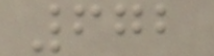672
